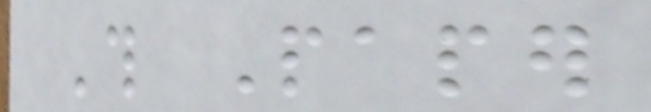This Paper
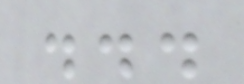...
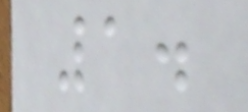1.
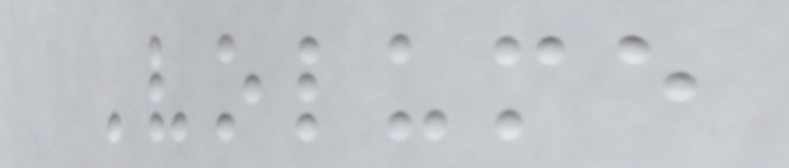Volume
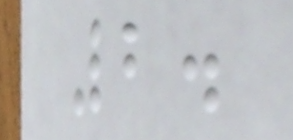2.
